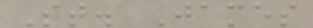St. James
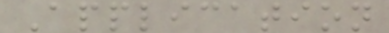Application
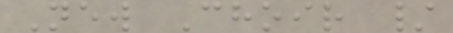New Choir /
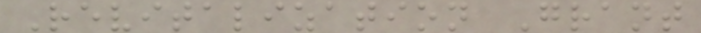Revitalization Grant
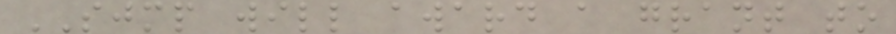SJMP will award a grant to
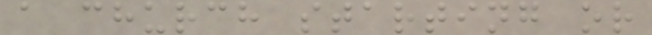a church starting or
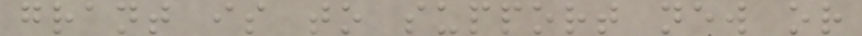grant is to support new or
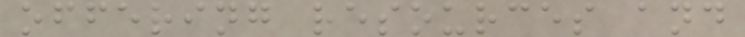offering resources and
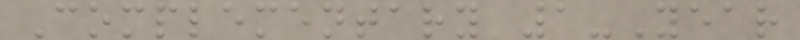Complementary 1-Year
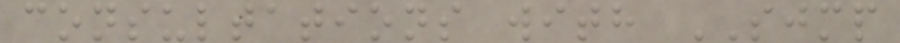consultations with SJMP
